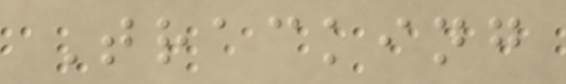Tracking
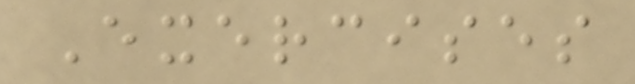Exercises
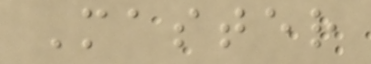Master
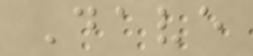Dave
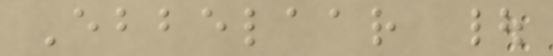Ebbelaar |
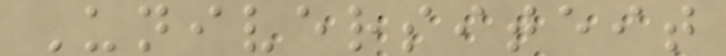Universiteit
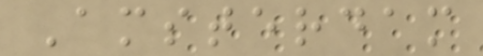Amsterdam
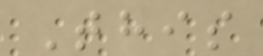This
